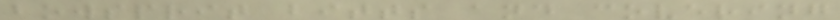bowsprit bitts and covering
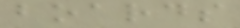boards
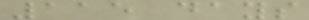115 days
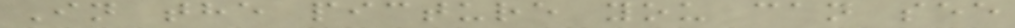In the picture you can see
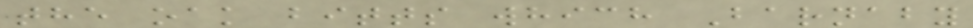the oak bitts which Barnaby
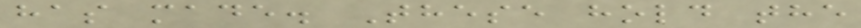has made. These hold the
